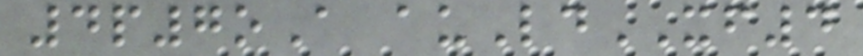4p7oA auLdXF4
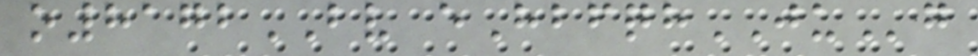o8172BV eHbfqhJUg
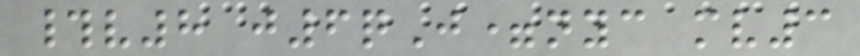#v8 j6qJ=nyc mv3
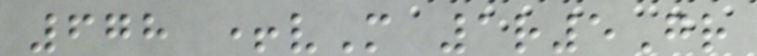678 +vM 1r5Gr
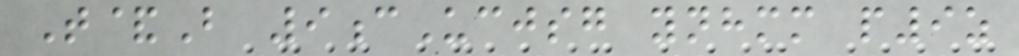T&B 9cUcjsg ynhmm p9z
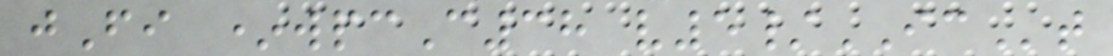jFi *wpcC38 v5/ICt
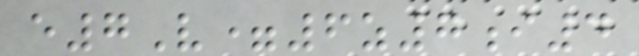e7V=6z7i4
